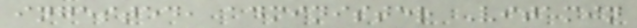ingested, administer Vitamin
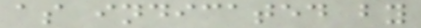as indicated by
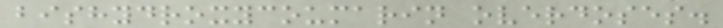bishydroxycoumarin overdoses.
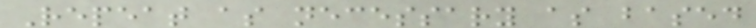Repeat as necessary as based
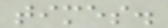times.
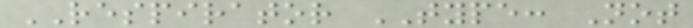RESPIRATOR TYPE: Not
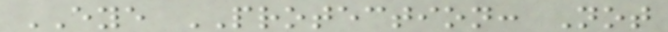EYE PROTECTION: Not
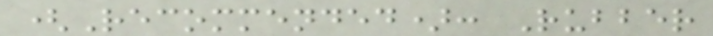(Recommended): Rubber
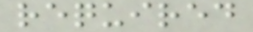required
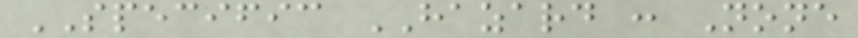SPECIFIC HAZARD : None
